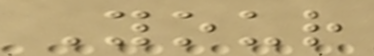Your
